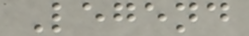Legend
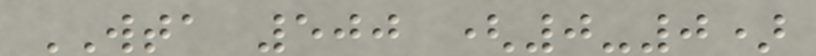WTA 500 (0-0)
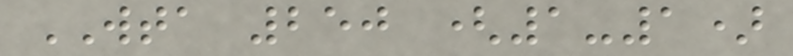WTA 250 (1-1)
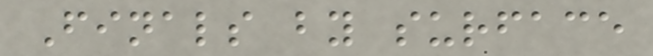Finals by surface
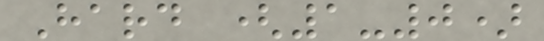Hard (1-0)
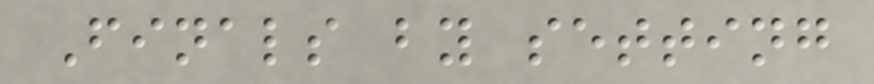Finals by setting
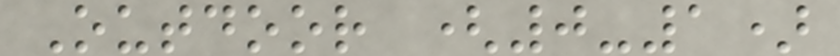Outdoor (0-1)
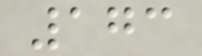173
